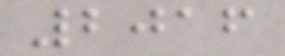2016
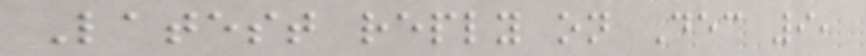Latest reply on Dec 9,
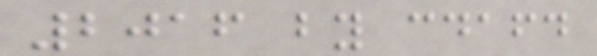2016 by cdafd
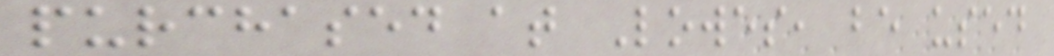purchased at Lowes, be used
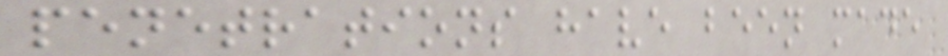penetrations have been made
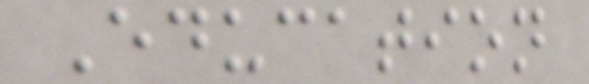Education
